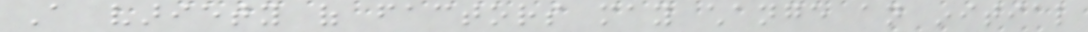A variety of factors may change an initial
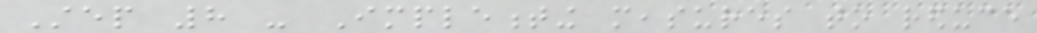Step 8 - Implementing measures to reduce
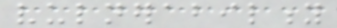vulnerability
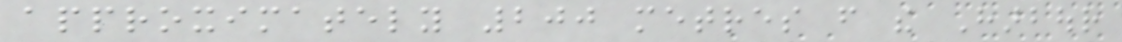approximately 200 metres from the Harbour
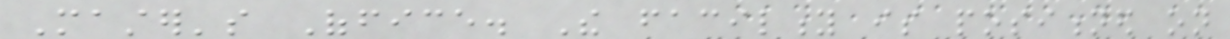Master's Office. The facility is positioned on
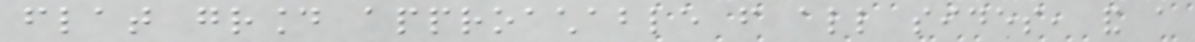flat ground approachable from all sides, and a
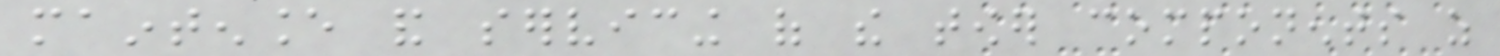maintenance and servicing of the tower components as
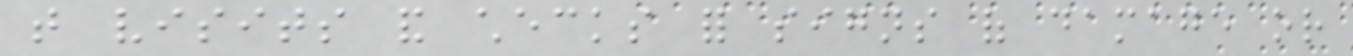that visits and checks for signs of damage or
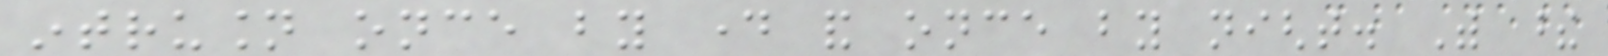intrusion once by day and once by night. With these
